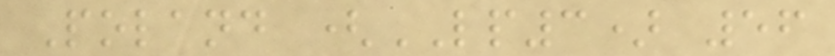Poland (LP3) 56
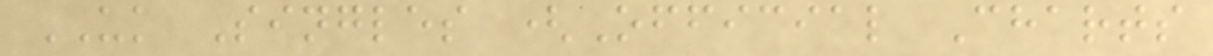UK Singles (Official Charts
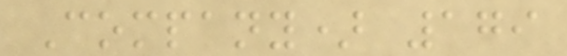Company) 179
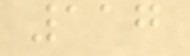117
